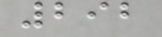292
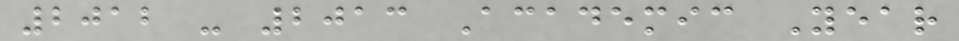2012 - 2013 Academic Year
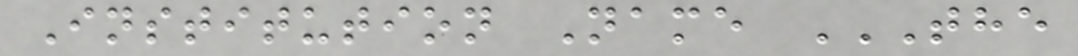Institution Name THE
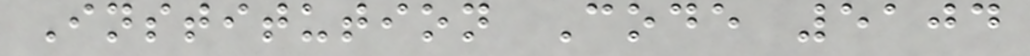Institution Code 5104
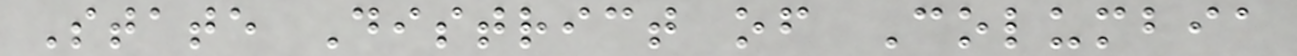State District of Columbia
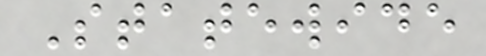Statewide
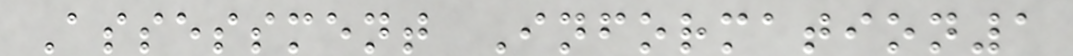Assessment Information1
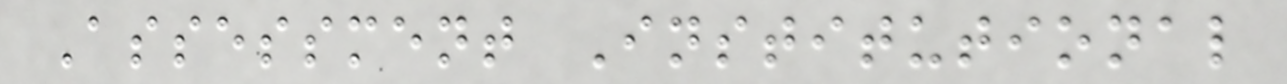Assessment Institutional
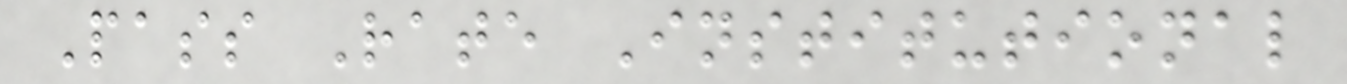Pass Rate Institutional
